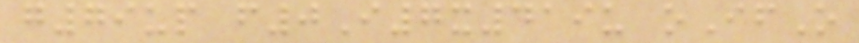g79up f0I7x419u oIfO
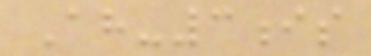Ah-3is
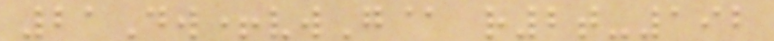21Dw+vwG@ r2t-192
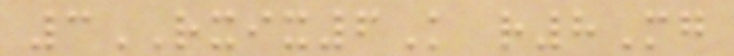3RXIX6K r8Mg
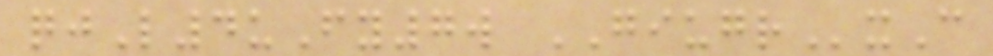qjL4uFy7w GIUGRxC
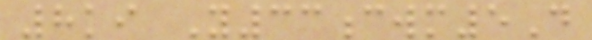8ki Y33cwm5D
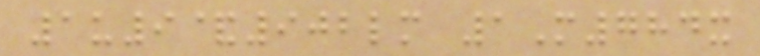1u9&902lm 1M784x
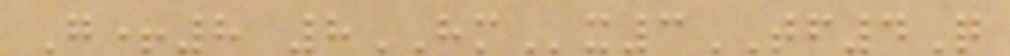G+8 8HMx3TF4Q
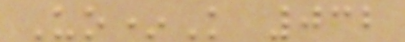Uo*K 032
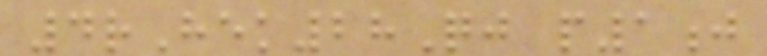4rHek28Qj p1j
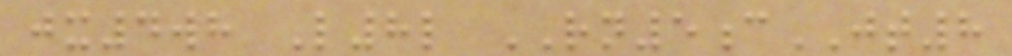jx4wh L8l RN5cJT8
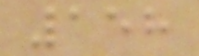158
